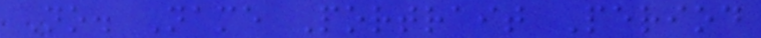No. Name Portrait Period
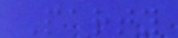Party
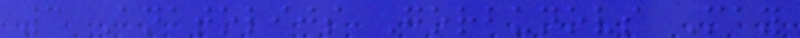3 Anatolijs Gorbunovs May
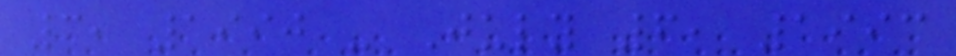3, 1990 - July 6, 1993
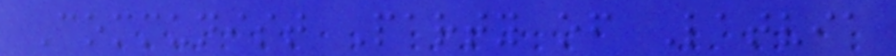Communist Party of Latvia
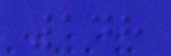148
